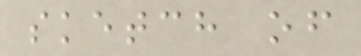sketch of
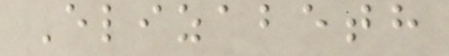Elizabeth
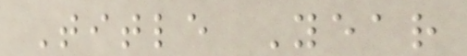Title Year
